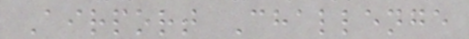Airport Challenge
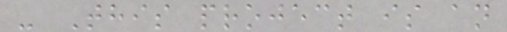- This project is an
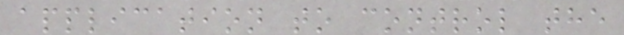application to control the
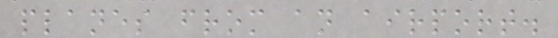planes from an airport.
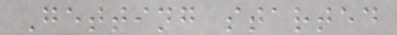Getting started
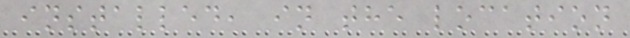installed, in the location
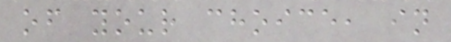of your choice, in
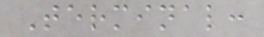Terminal:
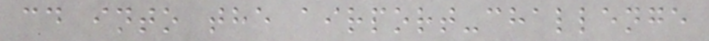cd into the airport-challenge
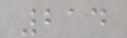214
